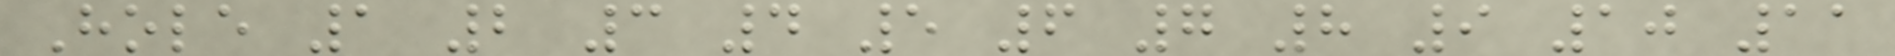Hole 1 2 3 4 5 6 7 8 9 10 11
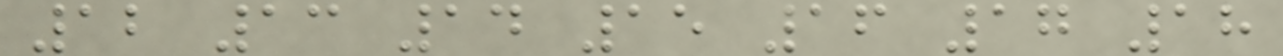12 13 14 15 16 17 18
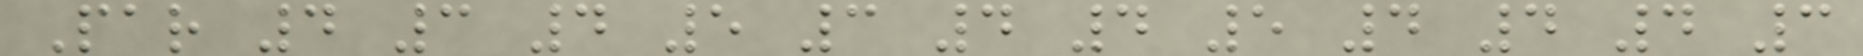Par 4 3 4 5 3 4 4 5 4 4 4 3
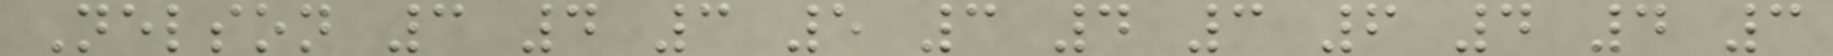Nelson 3 4 3 5 3 4 3 6 4 4 3
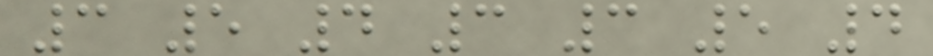3 5 4 3 3 5 4
